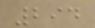294
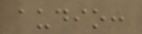audio:
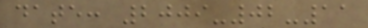date: 2009-02-11
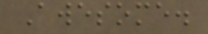Awesome.
